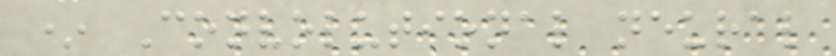* Convolutional neural
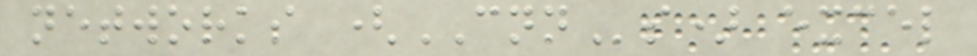networks (CNNs) excel
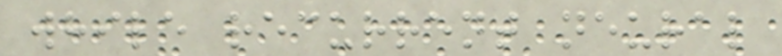while recurrent neural
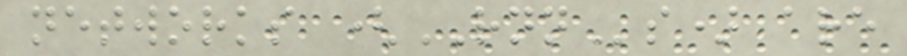networks (RNNs) are
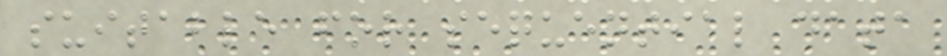suitable for sequential data
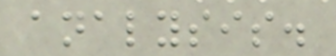analysis.
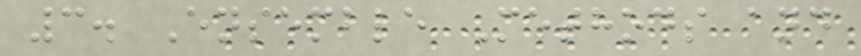3. Ensemble Methods and
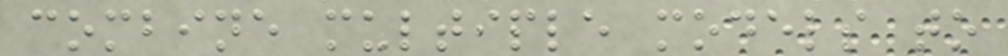combine multiple models to
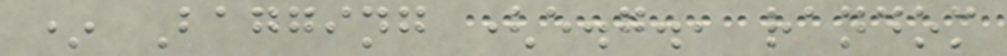* Bagging (e.g., random
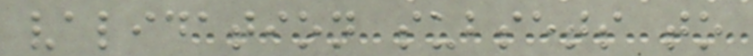validation subsets to
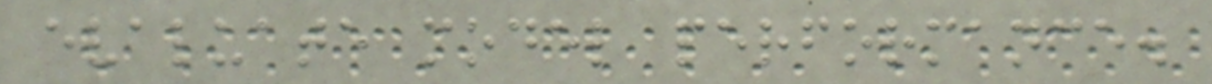evaluate model performance.
